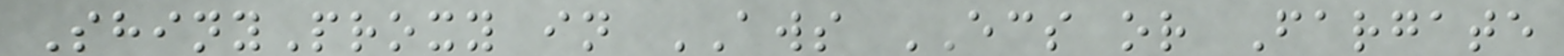ShinyProxy in AWS ECS or Fargate
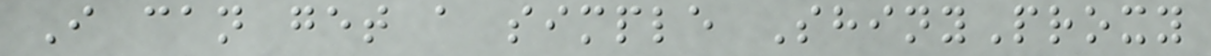I can get a simple ShinyProxy
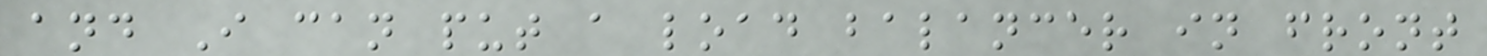and I can put a load balancer in front
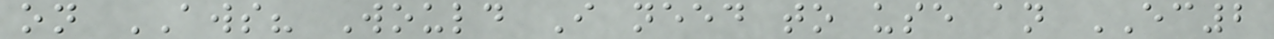on AWS? Would I need to use an EC2
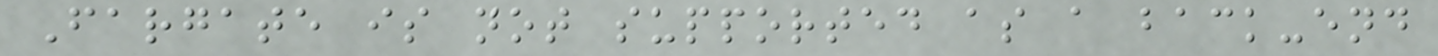Fargate is not supported as a back-end
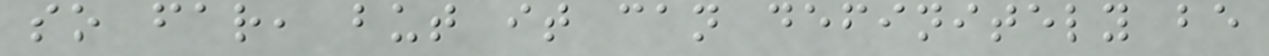so far, but it can definitely be
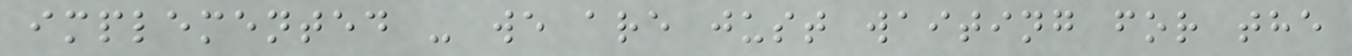implemented - we are just waiting for the
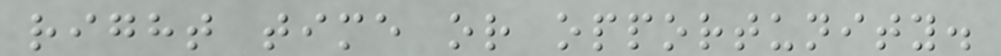right time or opportunity.
